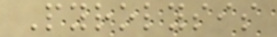Pyrolysis
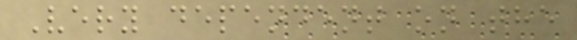Very dependent on the
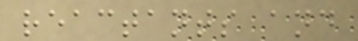reactants and
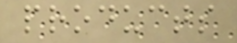products
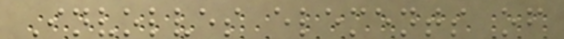Involves elements of
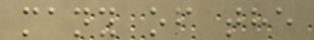many of the
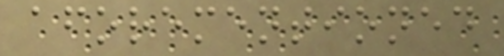aforementioned
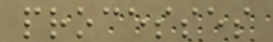processes
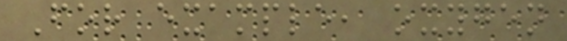For example, oxygen
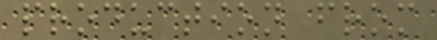production from
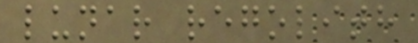lunar regolith
